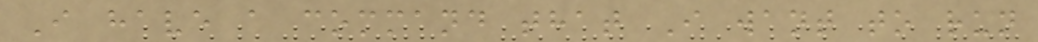I have a command that I want to run
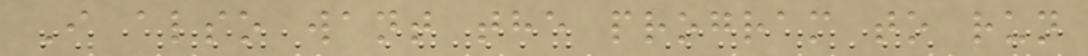I also want the program to run
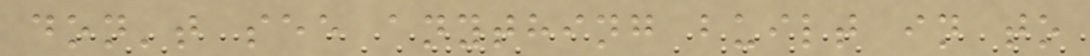don't see anything built in to
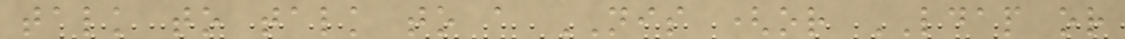talk to talk to a NIS (or LDAP or
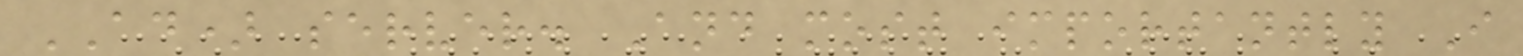AD) server. And most importantly I
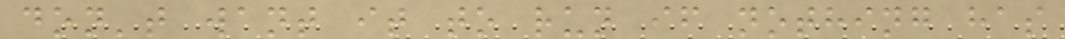don't want it to run if nothing has
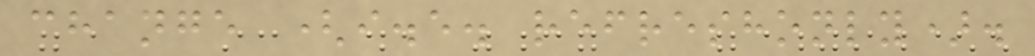change (i.e. refreshonly).
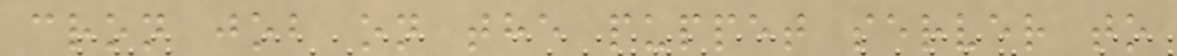cron job on the puppet server to
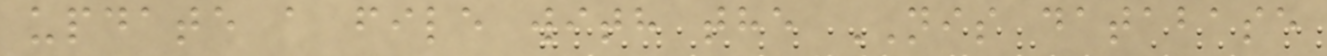update a file with the NIS database
